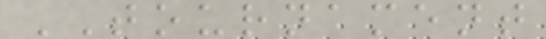TOURNAMENT
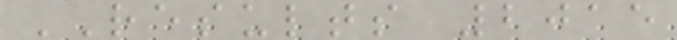RESULTS 2015
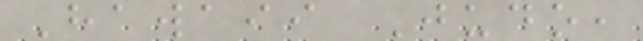Hawaii Judo,
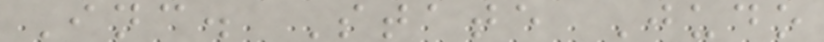Inc. State Judo
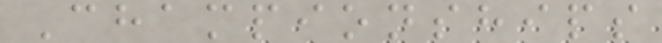Championships
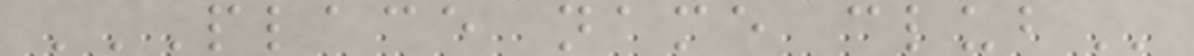PLACE NAME CLUB
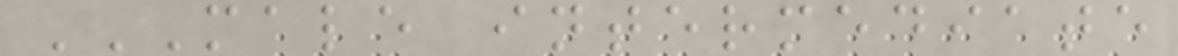MALE INTERMEDIATE
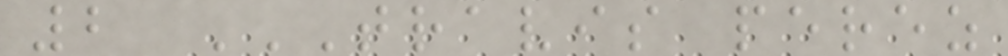2 TRAVIS PEREZ
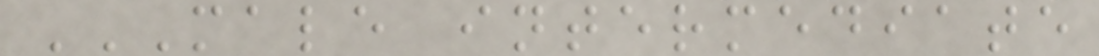MALE INTERMEDIATE
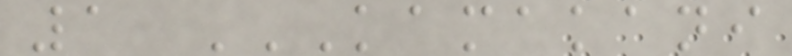1 KAMAKANI
